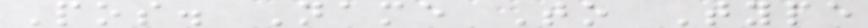Pos. Name To Type
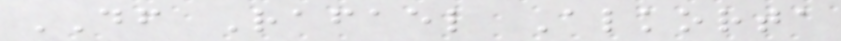DF Rafael Alkorta
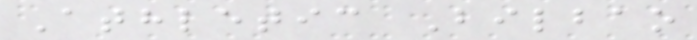Athletic Bilbao
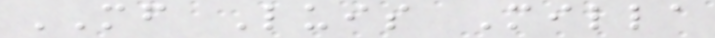MF Luis Milla
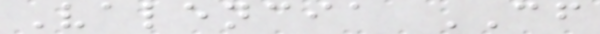Valencia CF
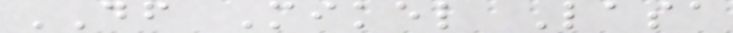DF Mikel Lasa
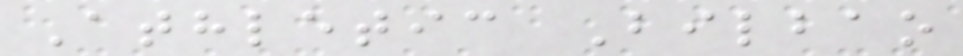Athletic Bilbao
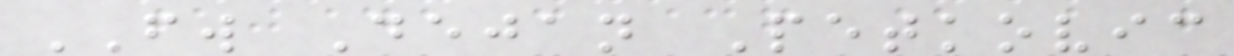FW Dejan Petkovic
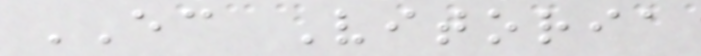EC Vitoria
